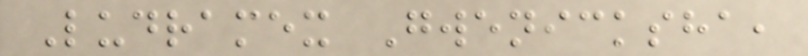Ludramex Gwenicksha,
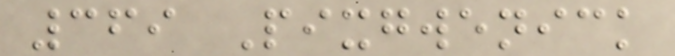369 Pixgwenick
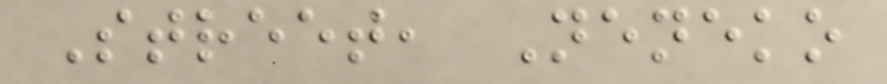Street, Neneko
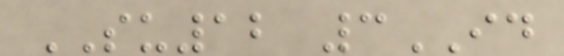SU12 3ID
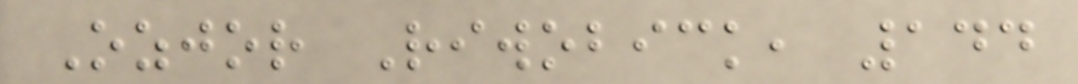Ozjor Riwobick, 144
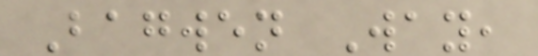Bagwen Way,
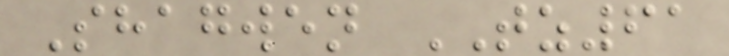Shagwen TZ61
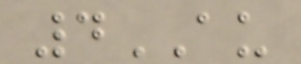4AU
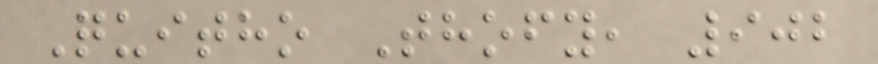Quitho Thofy, 902
